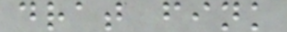drat fink
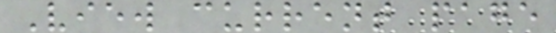View current page
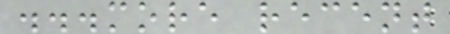...more recent
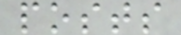posts
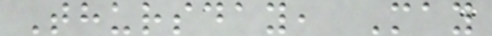Thursday, May
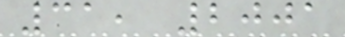31, 2001
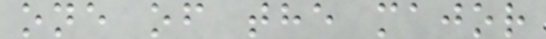one of the major
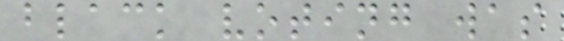black voting was
